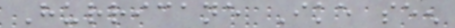Hurricane Ike seen
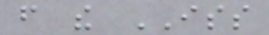from the ISS
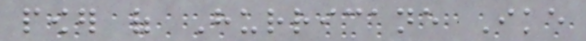power of Hurricane Ike
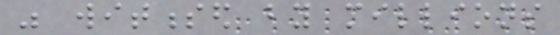was witnessed by millions
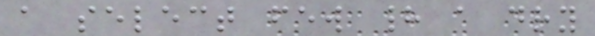a select few had a dry
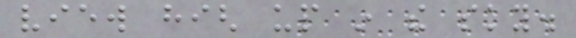view high up in the sky.
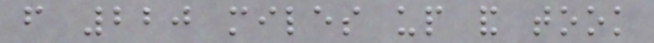from 220 miles up and took
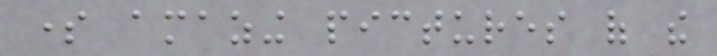some amazing pictures of the
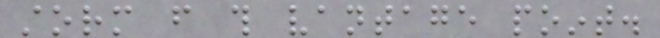storm from this vantage point.
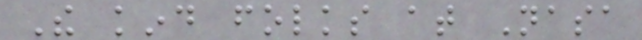The kind folks at Nasa
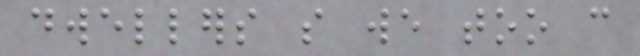dwellers so we too can
